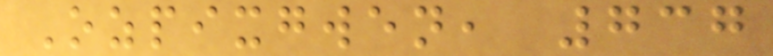Ozpixgwen, 737
